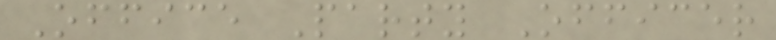Office Party Officer
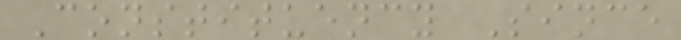Constituency Since
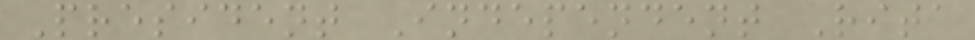President Independent Rita
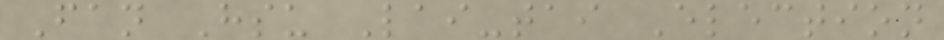Fan Hsu Lai-tai Election
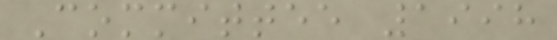Committee 1998
